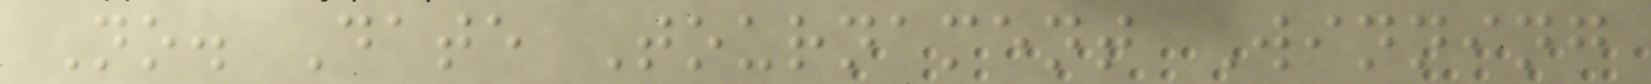No. Date Tournament Winning
